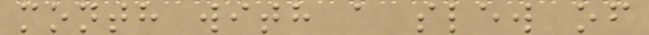month with a slew of
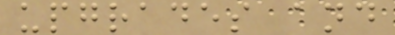upgrades and
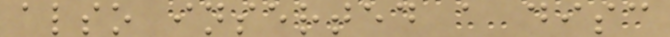also inserted a disc
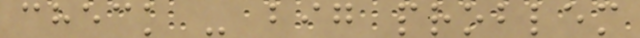check - big problem
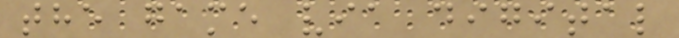the game via digital
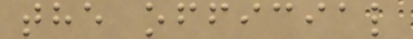the official
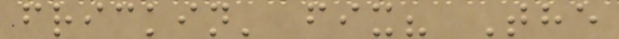frickin' fix? The
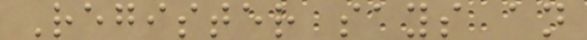Register says an
